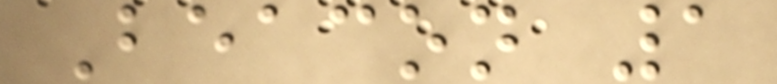Beacon 1
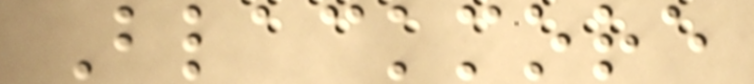Blackmore
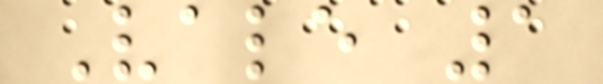Vale 1
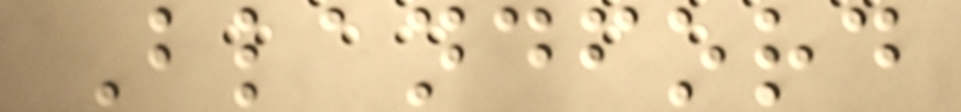Blandford
